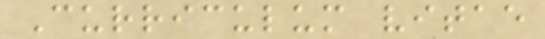Curriculum vitae
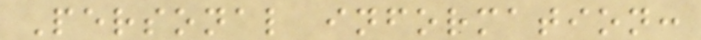Personal information:
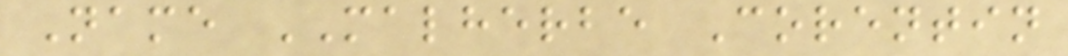Name MALHERBE Corentin
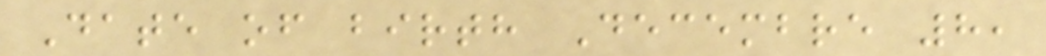Date of birth Decembre 8,
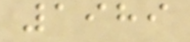1989
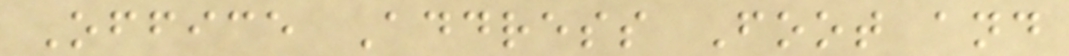Office Address Foot and
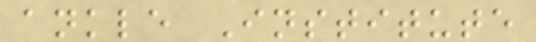ankle Institute
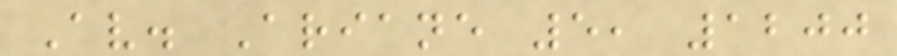Av. Ariane 5, 1200
